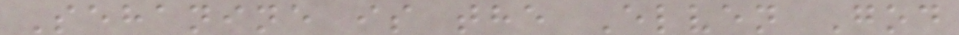Sehanine is the Elven God
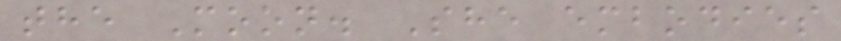the Moon. She embodies
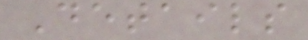Details
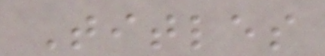Titles
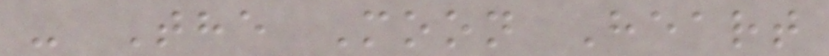- The Moon Heart
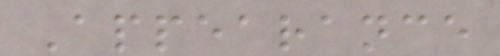Appearance
